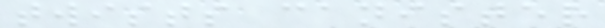twists canister
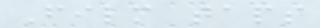Film taps
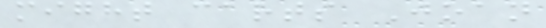might carts Joan
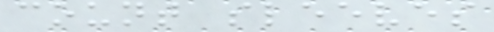count sleeves
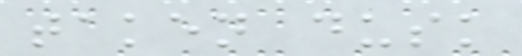taken dusk
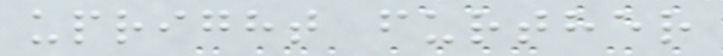upright further
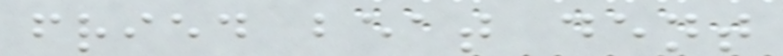fried beat dent
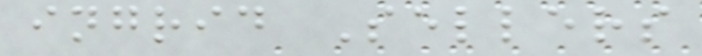ingrid Sellers
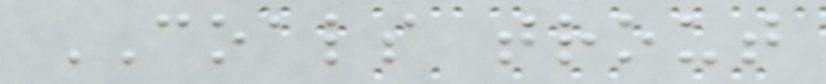COALS trout
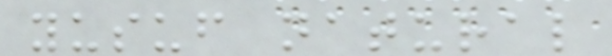yusuf natural
